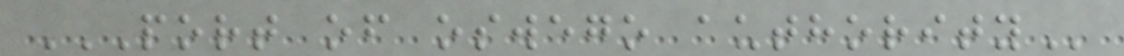PORT OF OSWEGO AUTHORITY
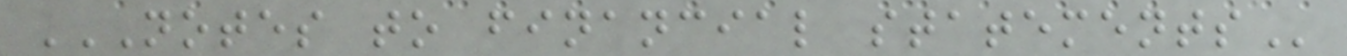NOTES TO FINANCIAL STATEMENTS
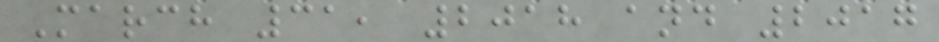March 31, 2018 and 2017
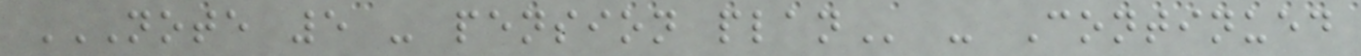NOTE 5 - PENSION PLAN - Continued
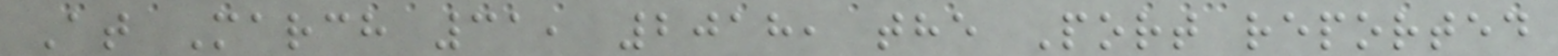At March 31, 2018, the Port reported
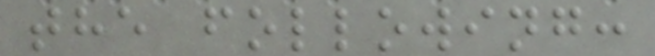the following:
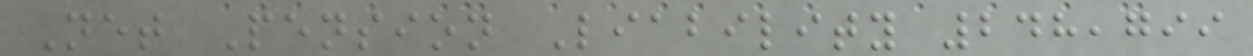Net Pension Liability 248,799
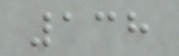138
